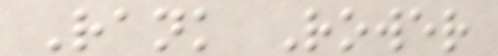Rank Rower
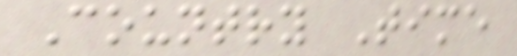Country Time
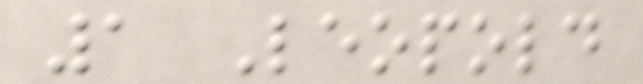1 Leopold
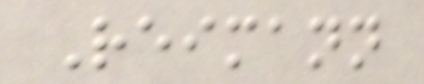Reimann
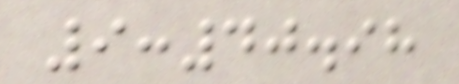9:40.98
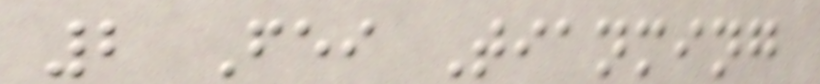2 Fei Tianming
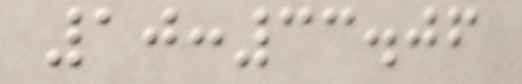10:33.06
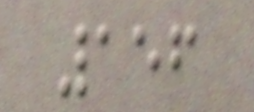156
